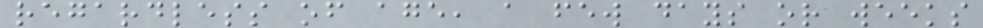regardless of age, a few days or weeks
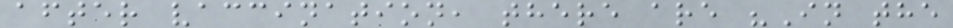after vaccination, there are "In the
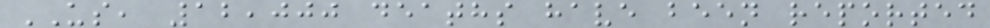US, 12,000 deaths have been reported
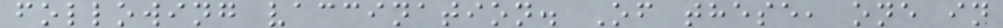following vaccination. Of these, one in
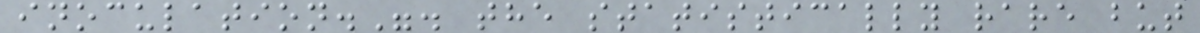inoculation.". the statistically rare but
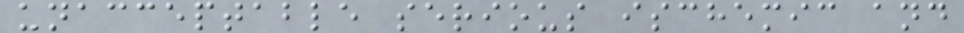unacceptable serious ischemic and
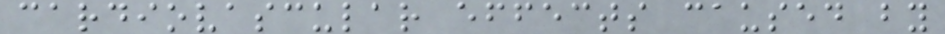cardiovascular effects caused by
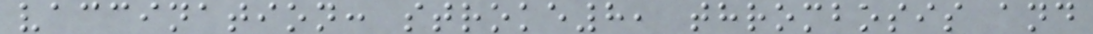vaccination: stroke8, thrombosis and
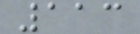113
